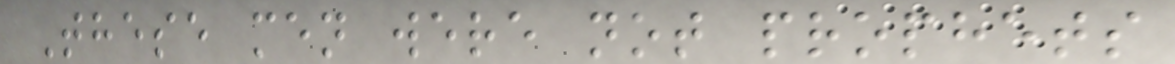These men were not prophets
